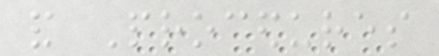and Procedures
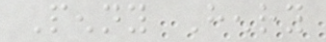Penny Henry
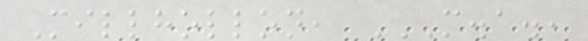Millhollon, M.A.,
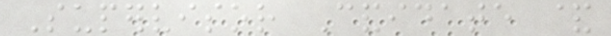Supervisor Candidate &
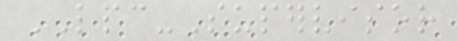LPC-Supervisor
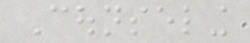Counseling
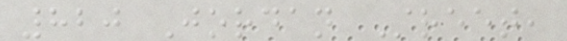820 Jordan Street,
